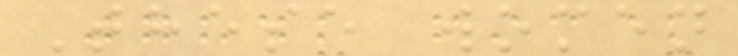These women
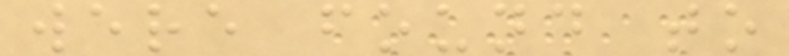were found to
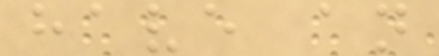have an
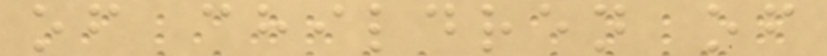of children of
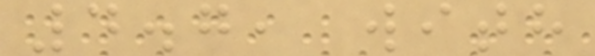4.7, with
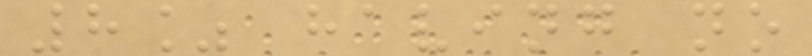8% having no
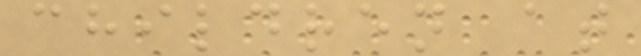children at
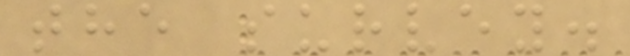the survey.
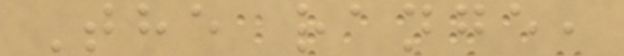The range,
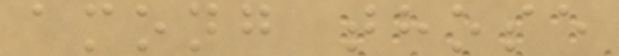among those
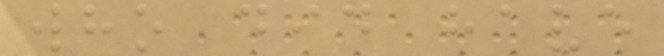who did have
